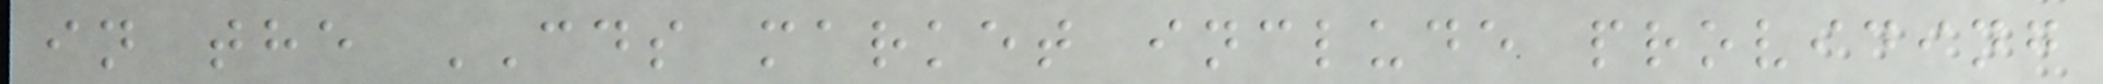in the CDS market include providing
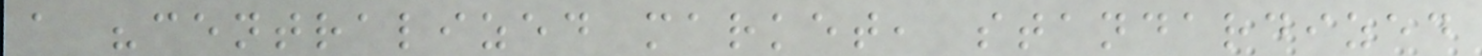a "centralized market, standardized
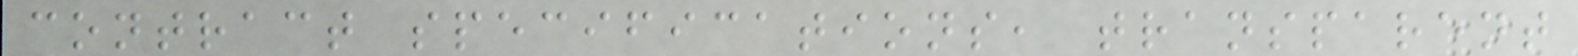contract specifications, transparent
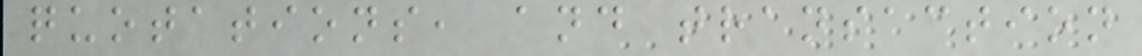quotations, and transaction
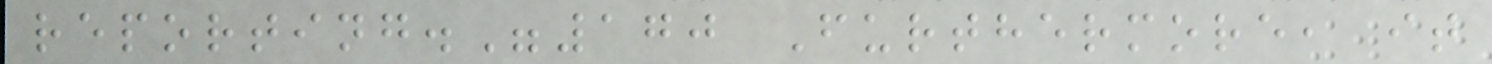reporting."170 Furthermore, it
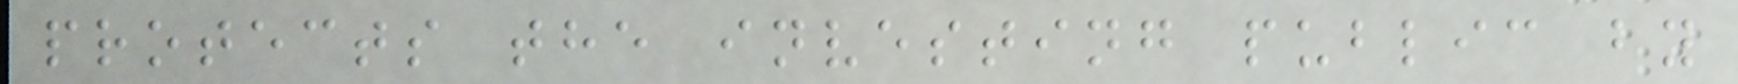protects the investing public by
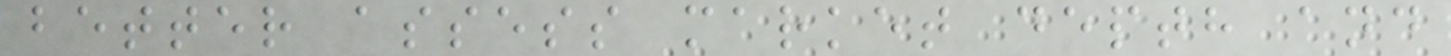better assess market depth and
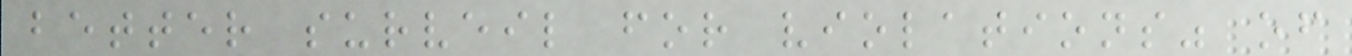better surveil for violations" of
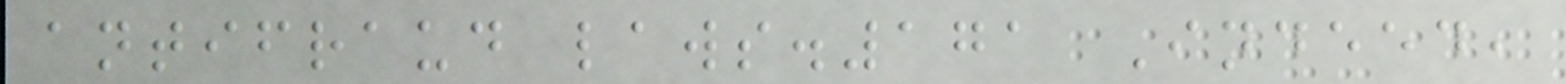antifraud laws.171 Indeed,
